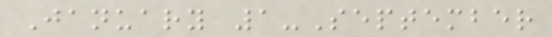January 1-September
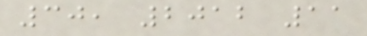30, 2012 11
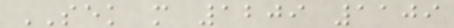SEK m 1209 1109
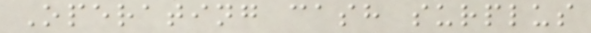Operating cash surplus
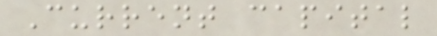Current capital
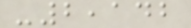-2,142
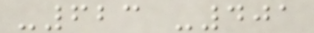-623 -401
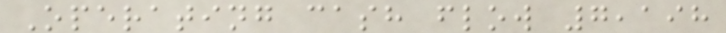Operating cash flow 7,198
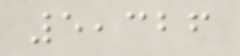5,326
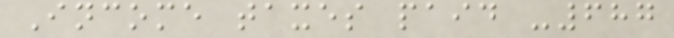Income taxes paid -687
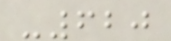-620
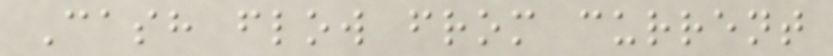Cash flow from current
